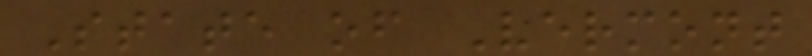State of Vermont
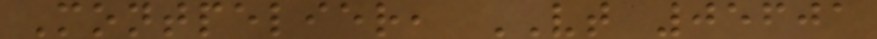Montpelier, VT 05601
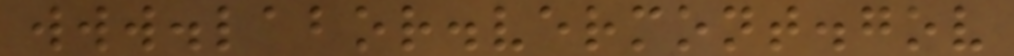www.labor.vermont.gov
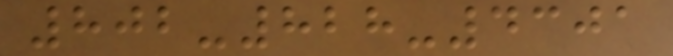802-828-4301
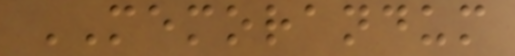MEMORANDUM
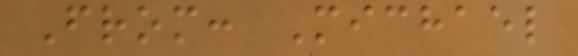From: Michael
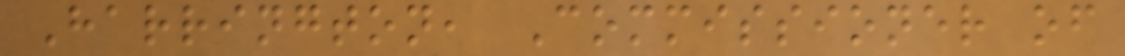Harrington, Commissioner of
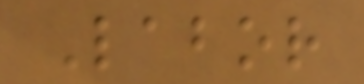Labor
